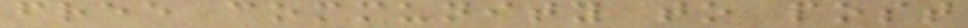free community to post
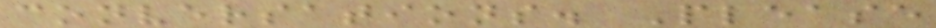conversations. Please
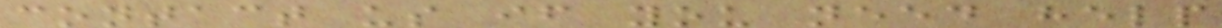contact us if you need help
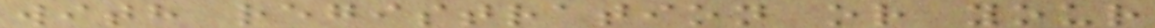with registration or your
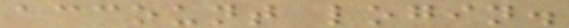account login.
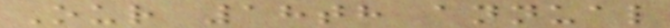Our 18th annual
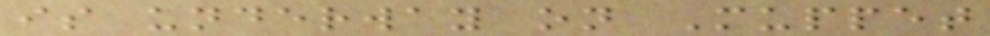is underway on Muppet
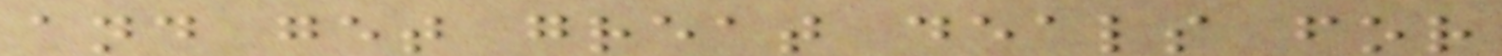and get great deals for
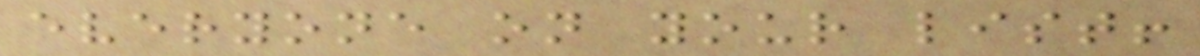everyone on your list!
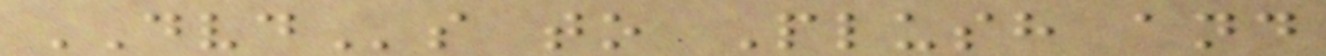DVDs to Plush and
